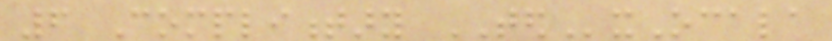6 Complimentary TEDxOcala
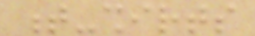t-shirts
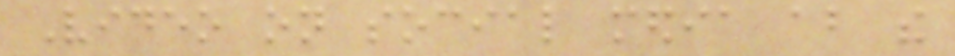Video on social media about the
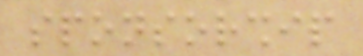sponsorship
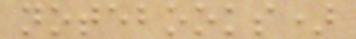notebooks)
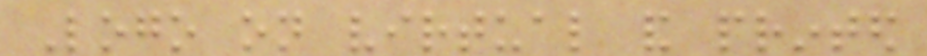Logo on virtual and printed
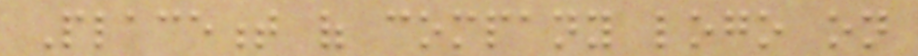Placement of company logo on
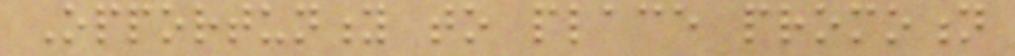Opportunity to place promotion
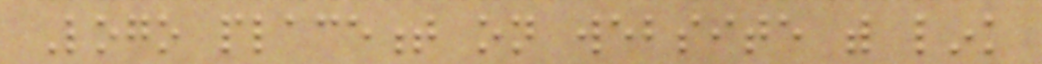Logo placement on website with link
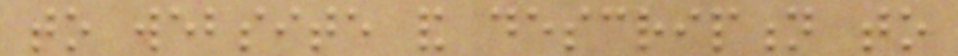to website and description to
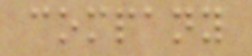company
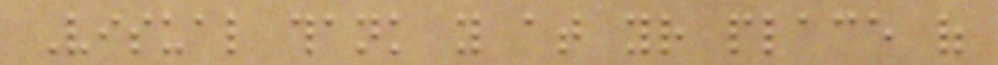Visual thank you at your place of
